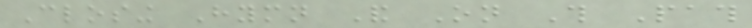Closing Hymn And On This Path
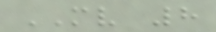MV 8
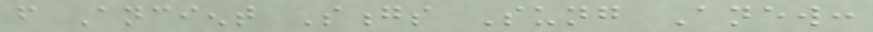from Ancient Songs Sung Anew:
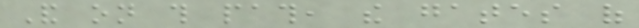And on this path, the gates of
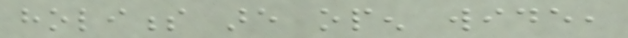holiness are open wide,
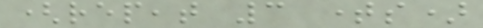(repeat 3 times)
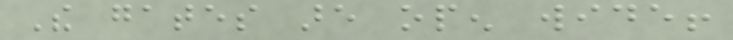The gates are open wide!
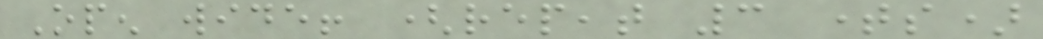Open wide! (repeat 3 times)
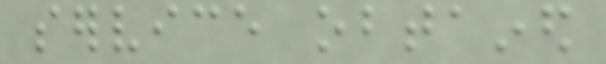service obtained
